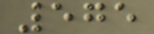575
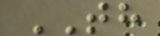TH
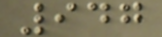947
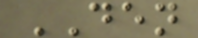DEN
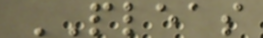PLEAS
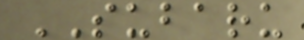SUBARU
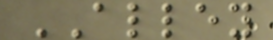ALLEY
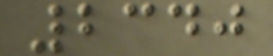2340
